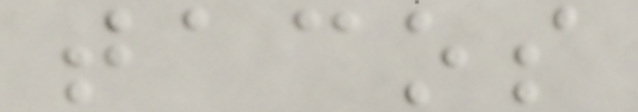tacos
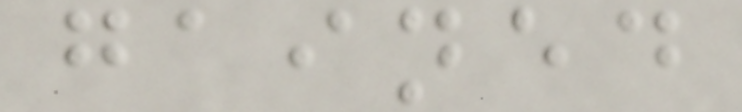gained
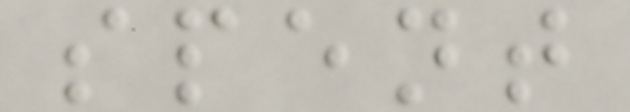spent
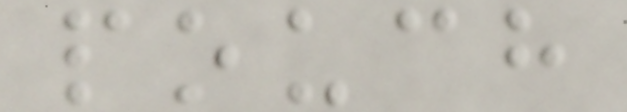pouch
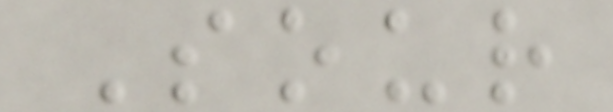Sour
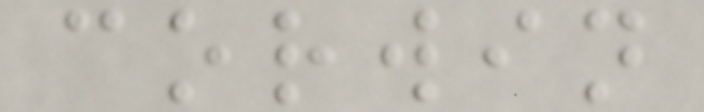corwin
